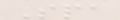Spa
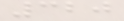320
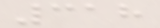318
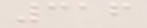316
